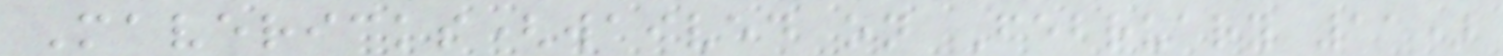Mavericks(waived on February 11)
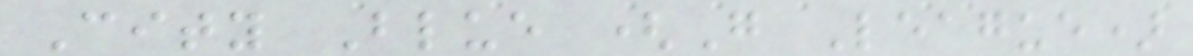City Blue (G League)
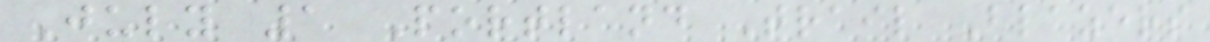July 1 Portland Trail Blazers
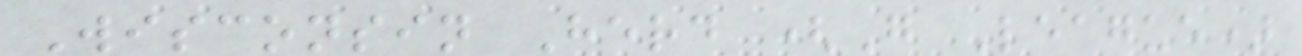Wisconsin Herd (G League)
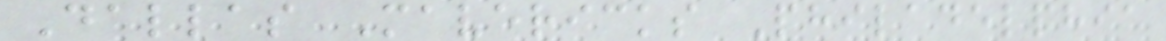Dallas Mavericks Philadelphia
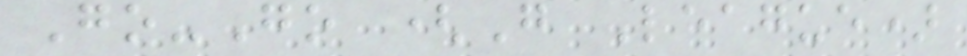Go-Go (G League)
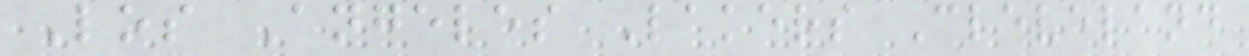Los Angeles Lakers Cleveland
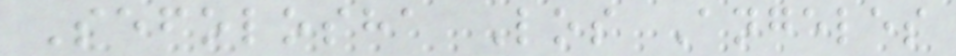Sefolosha Los Angeles
